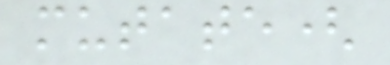mutate(
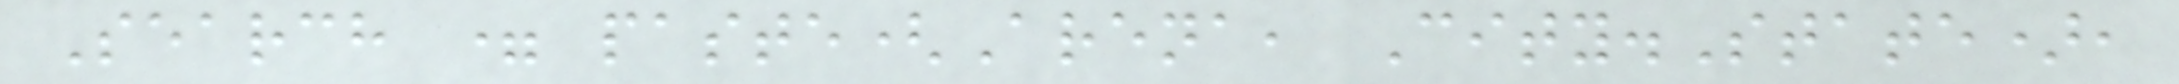Search = paste(Arena, City.State),
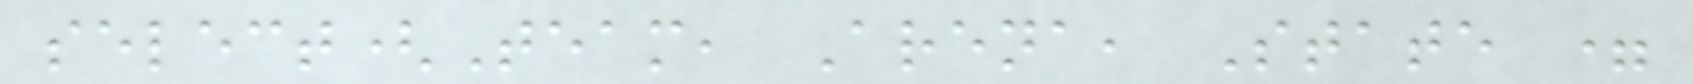select(Team, Arena, State =
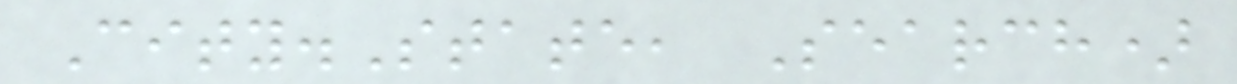City.State, Search)
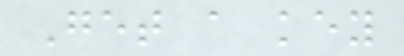Get a key
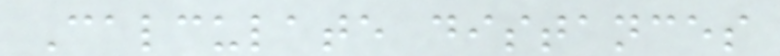Calculate distances
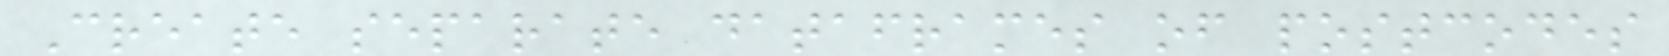Create separate dataframes of postcodes
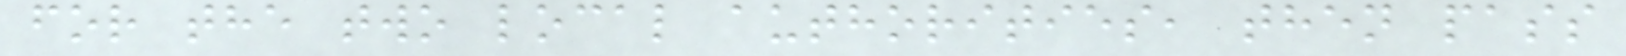for the two local authorities, then pass
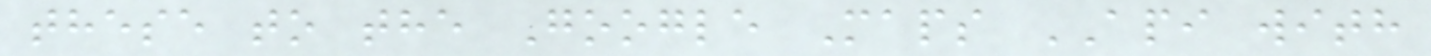these to the Google Maps API with
